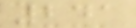241
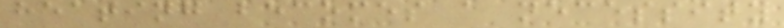heating becomes a necessity
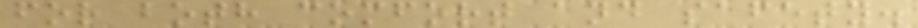for both comfort and safety.
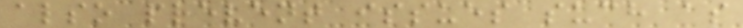also prevent issues such as
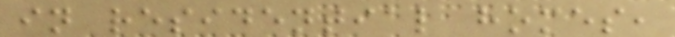in residential homes,
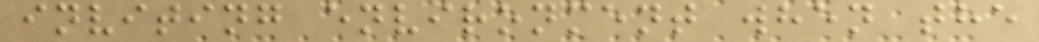inviting environment when the
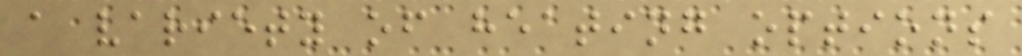a variety of heating options
